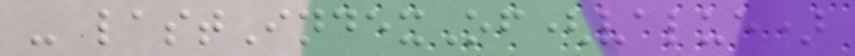- lastIndexOf(value)
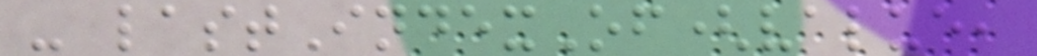- lastIndexOf(value,
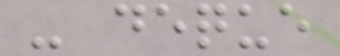- deque
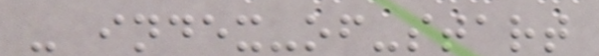- index-of-start
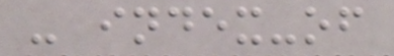- index-of
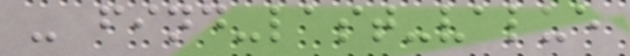- find-last-value
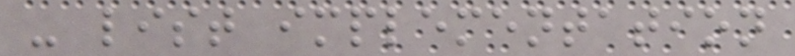- list implementation
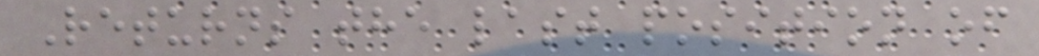Returns the last position of
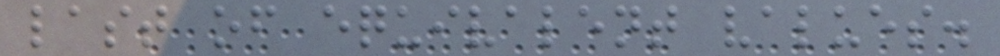last of equivalent values.
